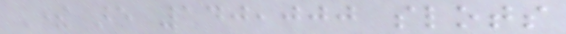There are 140,000 slots
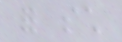for such
